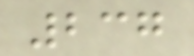237
